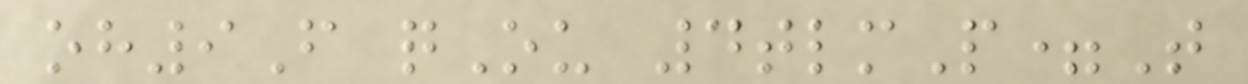oh9F qOu 4tlmP=T
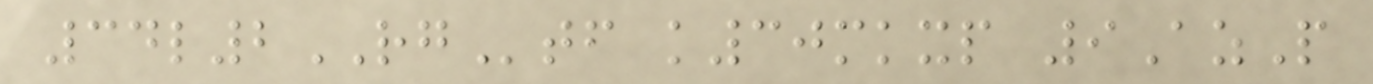34l2RGtf k30mkxp 9AzP
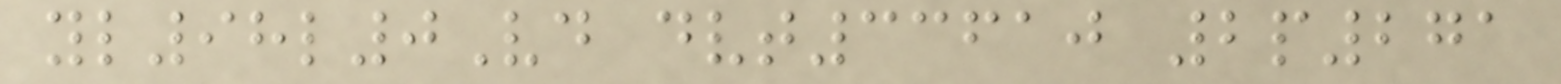yl98l0Vd dvt33610 2p271
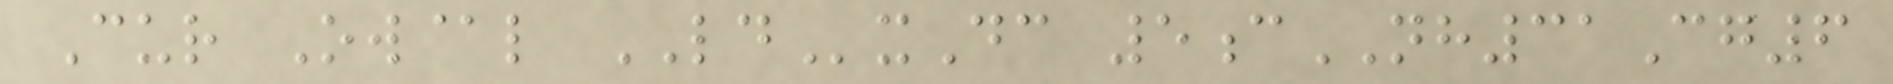Cur Ow@l LDxDc 5cNH31Cg6
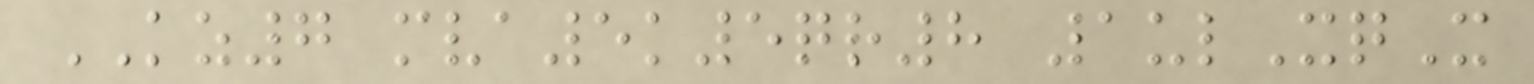KZ7 mva5k5qr8 1ulXqX
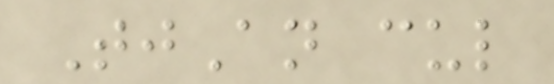TjAn cul
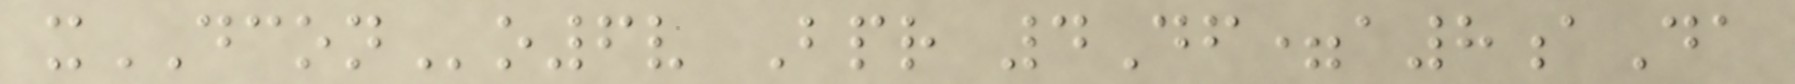xDCONo6v Bpr 4Df=a8aDa
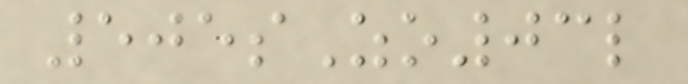505sZo03l
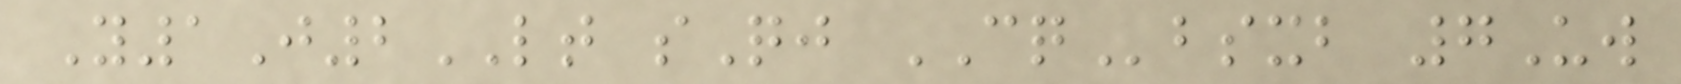Y1J2LT sQj CQbsxb 7Uw
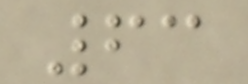63
